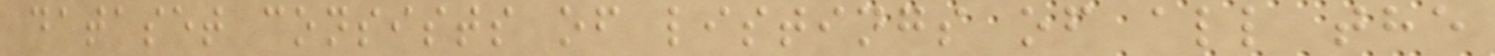dataset consists of listings of all the
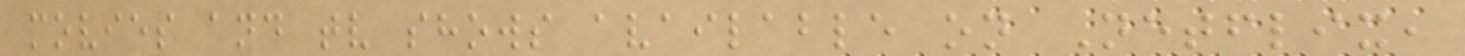movies and tv shows available on Netflix,
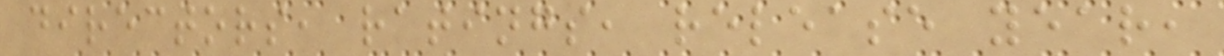directors, ratings, release year,
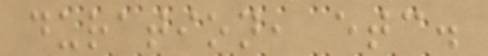duration, etc.
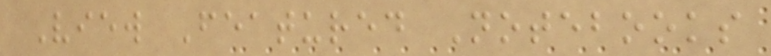View Featured Notebooks
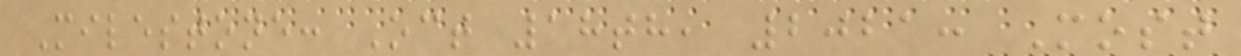Milestone: Oct 18th, 2021: Most
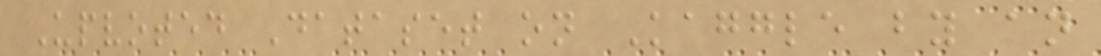Upvoted Dataset on Kaggle by an
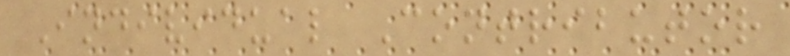Individual Contributor
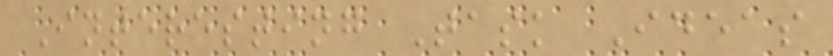Interesting Task Ideas
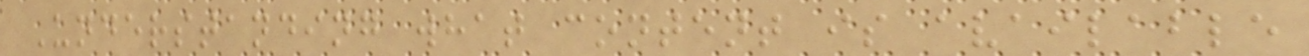Understanding what content is available
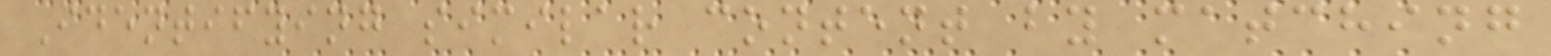Identifying similar content by matching
